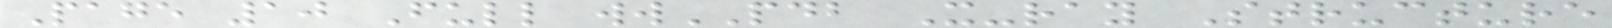Page 10 Full wwPDB X-ray Structure
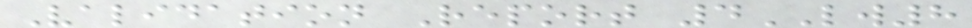Validation Report 4LW8
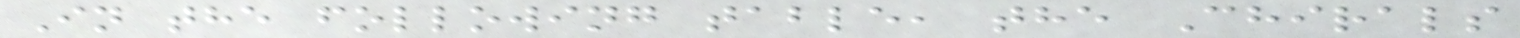In the following table, the Chirals
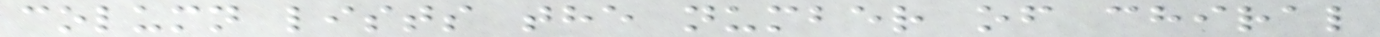column lists the number of chiral
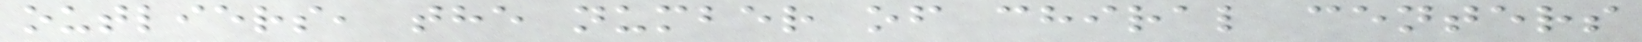outliers, the number of chiral centers
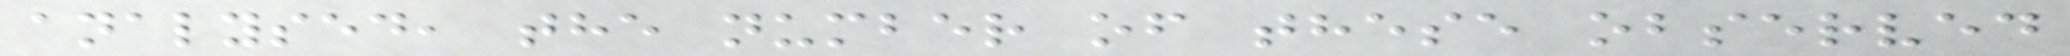analysed, the number of these observed
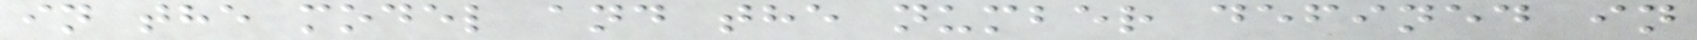in the model and the number defined in
